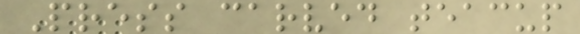Press carved teacup
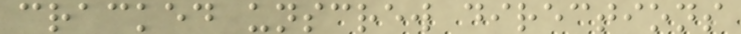cracked unscrew directions
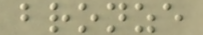bronze
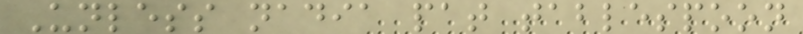Unless nadia pat tablespoon
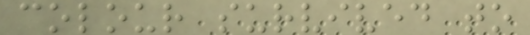colour survived to
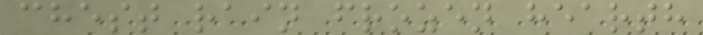chest rain frozen hearth
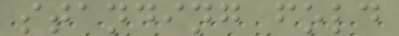standing fold
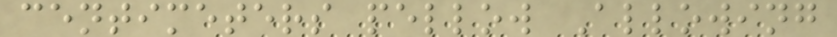centimeters pellow Allowing
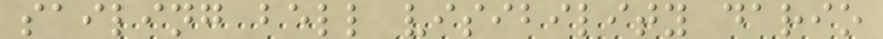sailing bell visibility dario
